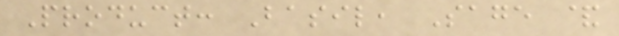Product: Basil, Sage &
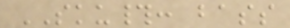SKU#: bass
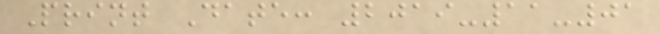Print Date: 2019-11-01
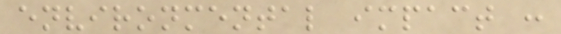environmental impact :
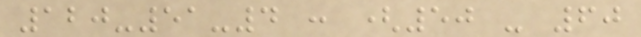120-51-4 : (50 - 60
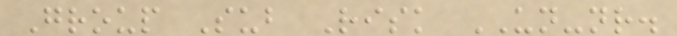Group Sub Risk UN-nr.
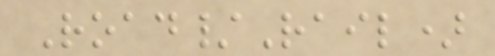Road/Rail)
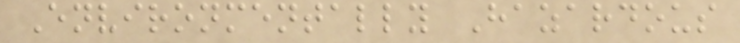Environmentally Hazardous
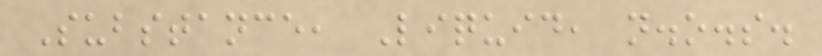Substance, Liquid, n.o.s.
